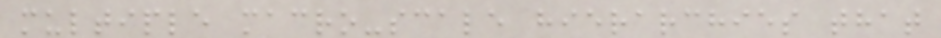multiple macro-scale hierarchies that
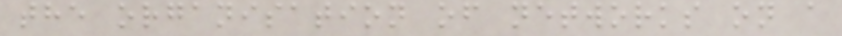the organisation of networks on a
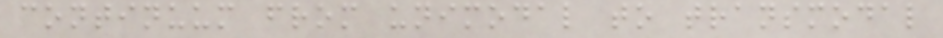continuum from unimodal to transmodal
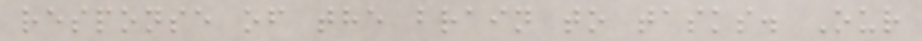response of the brain to tasks. Our
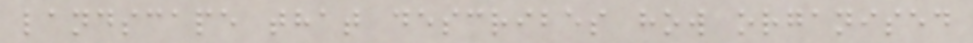landscape that describes how organised
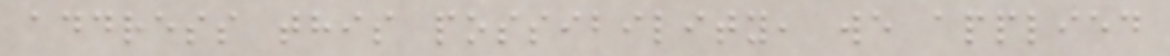address this possibility, we applied
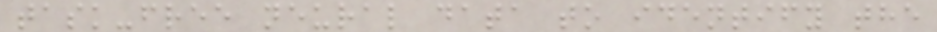task-free neural data to identify the
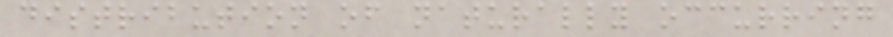distribution of naturally occurring
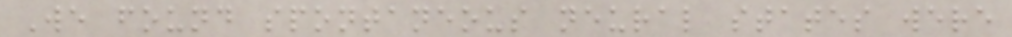We found spontaneous neural states were
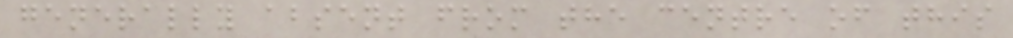generally absent from the centre of this
